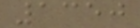1350
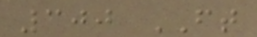300 FT
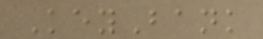KeyBank
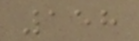158
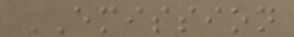EMISSION
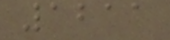1211
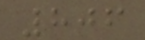806
